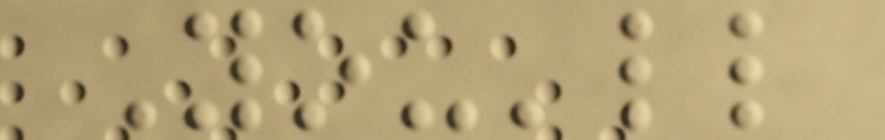You'll
